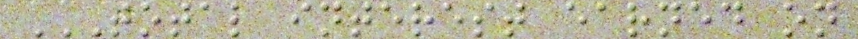TOTAL INTEREST EARNED ON
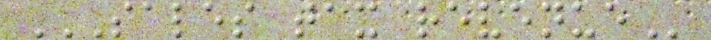SALES TAX REVENUE
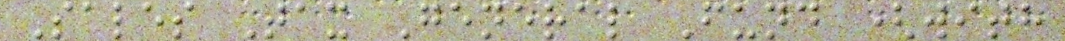Sales Tax General Fund (with
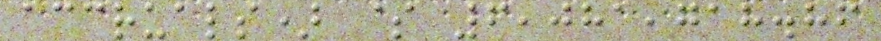accruals) $ 6,081,718.86
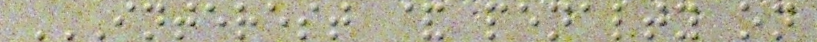INTEREST & PENALTY ON
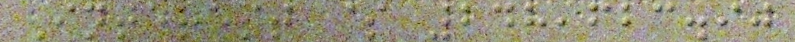Interest $ 248,623.90
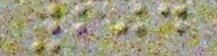204
